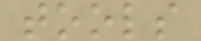tools
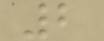2
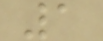1
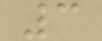3
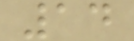14
